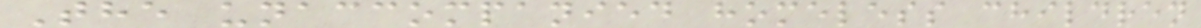The unaccompanied homeless children
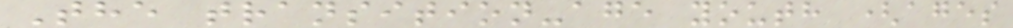The transition-age youth (ages
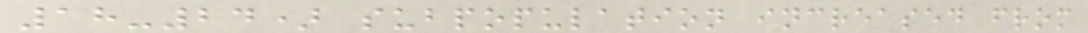18-24) subpopulation increased from
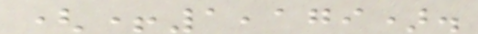(+1,179).
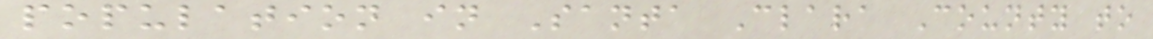population in Santa Clara County to
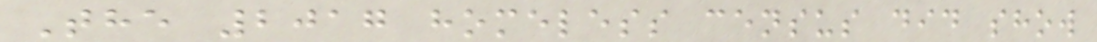The 2017 homeless census did show
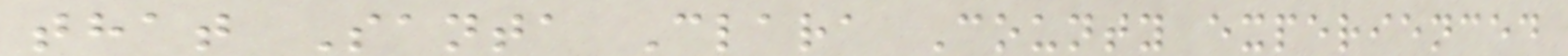that Santa Clara County experienced
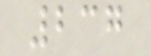237
